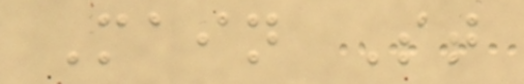Main St
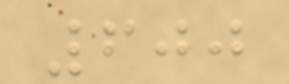600
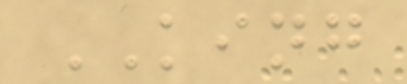KING
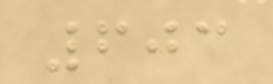603
